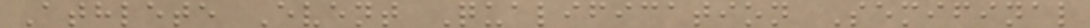Athlete Event Qualification Semifinal
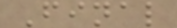Final
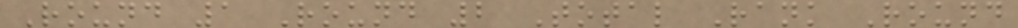Round 1 Round 2 Total Rank Round
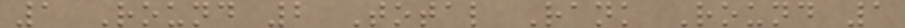1 Round 2 Total Rank Round 1
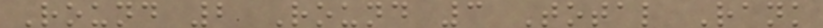Round 2 Round 3 Total Rank
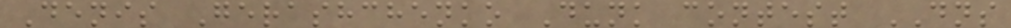Denis Gerashchenko Dunk contest DNS
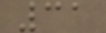31
